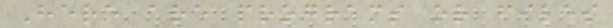Here are programs or files
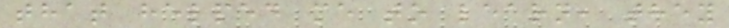that helped me to learn, they
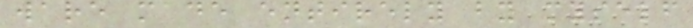ware made entirely by myself
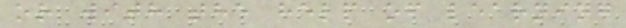or with the help of learning
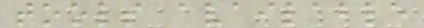tools available
